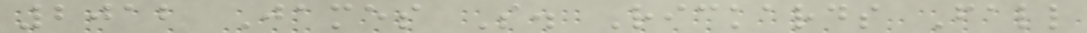2012 James S. Rickards Fall
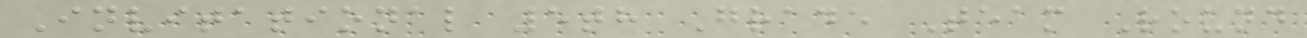Invitational 5th Grade Team Round
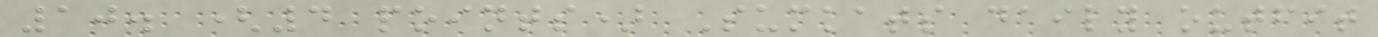10. (4 points) Sumkats daily outfit
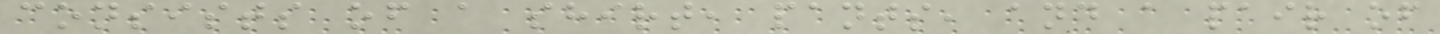consists of a shirt, pants, and a pair of
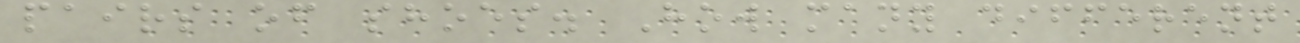pairs of shoes. How many different
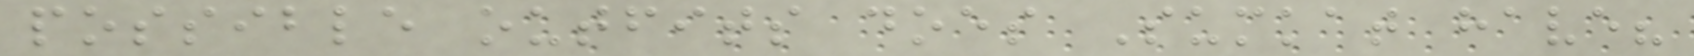possible outfits does Sumkat have?
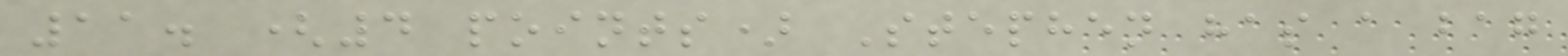11. (4 points) Stephen has a bag
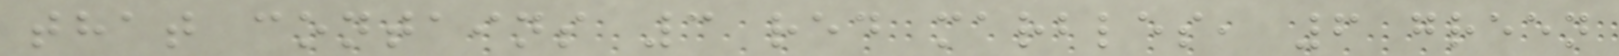that contains 3 red marbles, 6 green
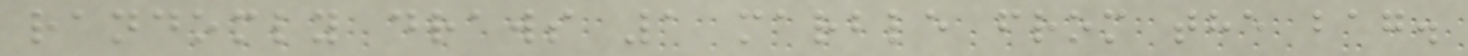randomly draws 1 marble from the bag.
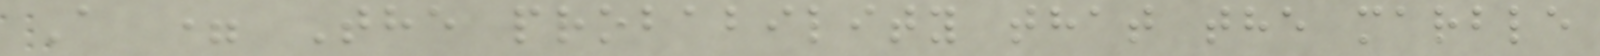A = The probability that the marble
